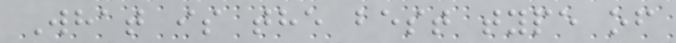What is the best type of
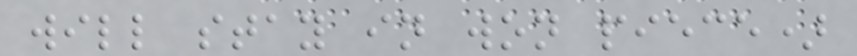will stay in won piece)
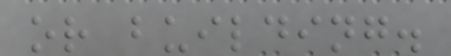or building.
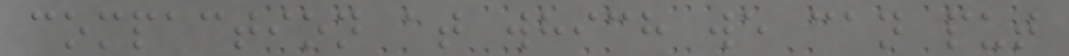compaction at which we can put
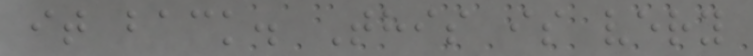it back. This is very
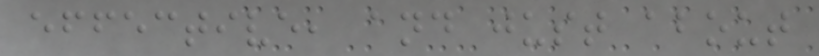effective, and just about
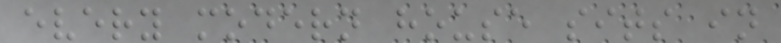every modern house sits in
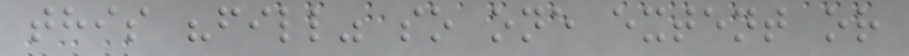this "fill" so one extent or
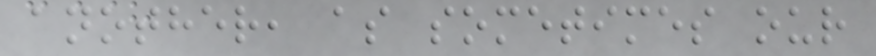another, as sometimes our
